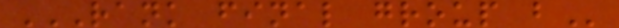RANK FINAL GROUP B
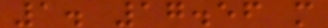1. 17.56 m
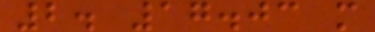2. 17.03 m
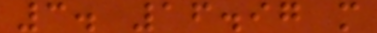3. 16.97 m
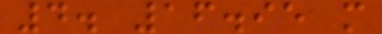4. 16.95 m
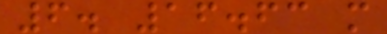6. 16.63 m
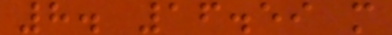8. 16.59 m
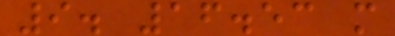9. 16.53 m
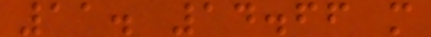11. 14.66 m
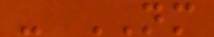- NM
